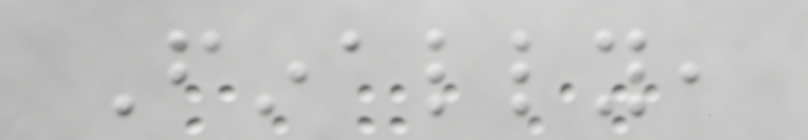Finally,
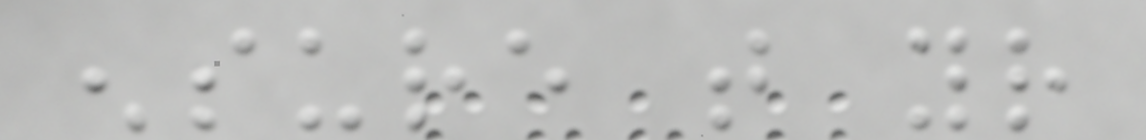ensure that your
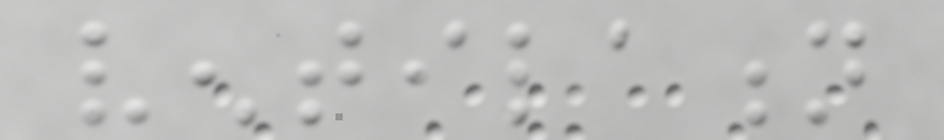ventilation
